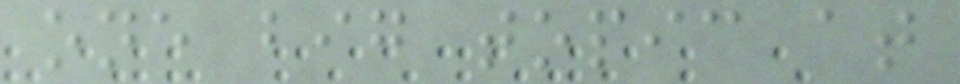one big topic at
